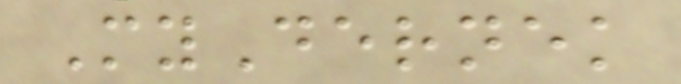MyDernek
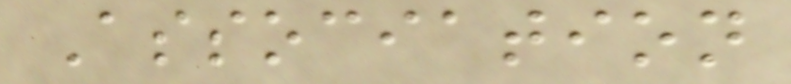Association
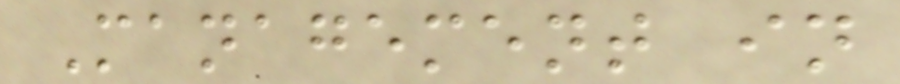Management in
